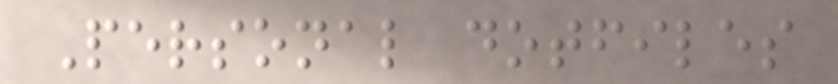Personal dotfiles
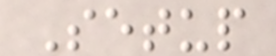Setup
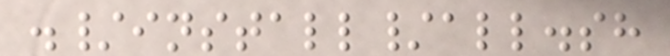./install/all.sh
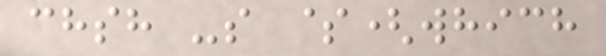chsh -s $(which
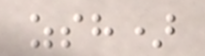zsh)
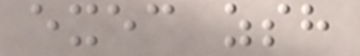exec zsh
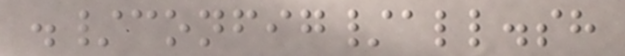./config/all.sh
